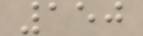150
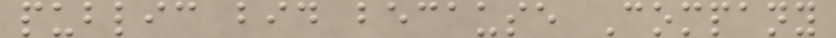public bid because Company
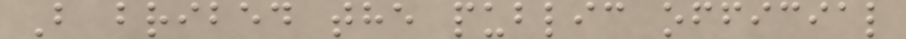B bribed the public official
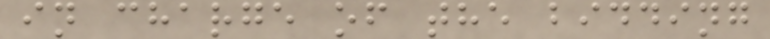in charge of the bidding
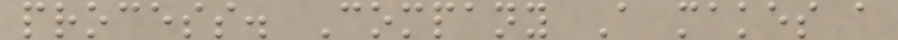process. Company A makes a
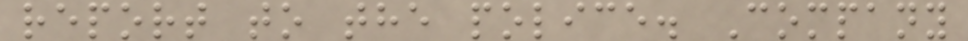report to the police. Company
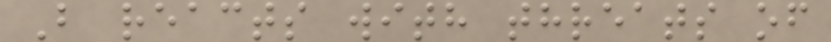B reacts with threats of
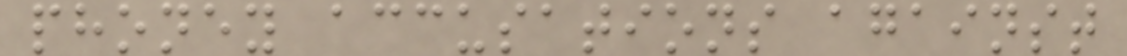phoney accusations against
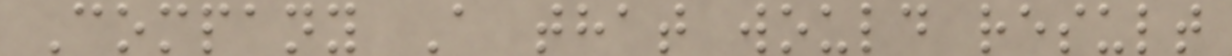Company A that would result
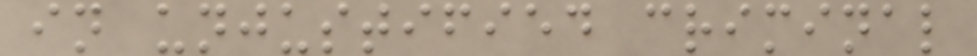in unjustified criminal
